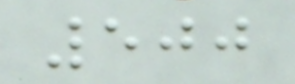500
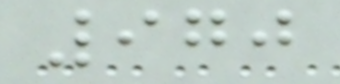970
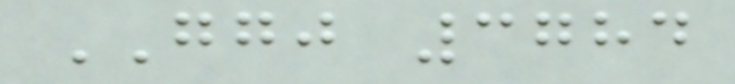GGJ 3784
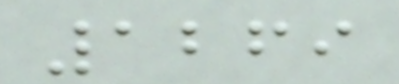1269
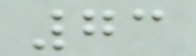73
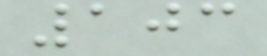103
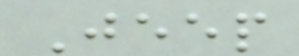Jeep
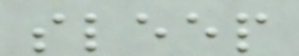sleep
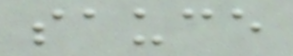sauce
